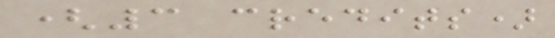(3 credits)
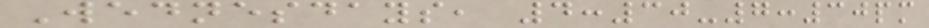Wednesdays, 4:30-7:30pm
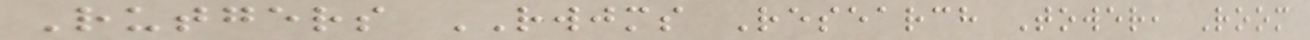Rutgers RWJMS Research Tower, Room
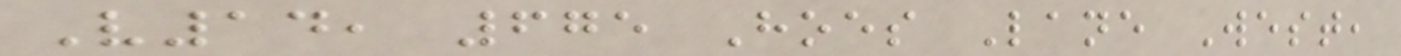V14, 675 Hoes Lane West,
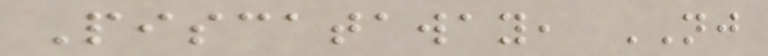Piscataway, NJ
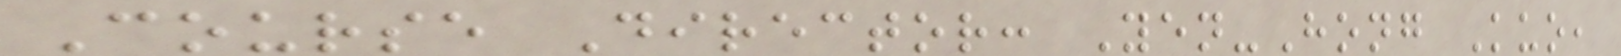Course Director: Yen-Hong Kuo,
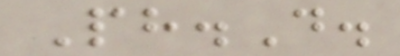Ph.D.
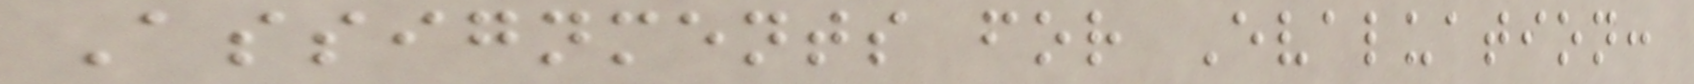Assignments for Evaluation:
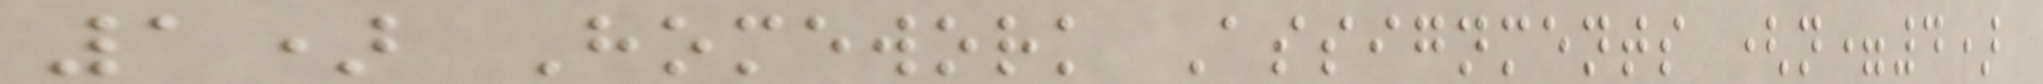1) Homework Assignments (n=4)
